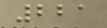221
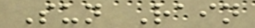Sun Rain
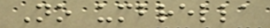No umbrella
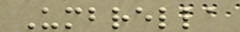Umbrella
